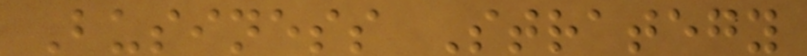Business Strategy
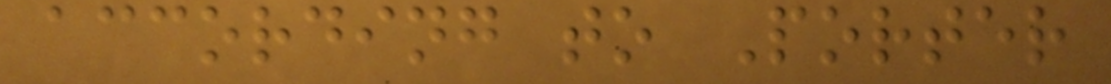according to Porter
